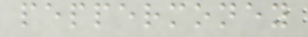peppermoney
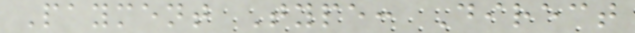Payment Type: Direct
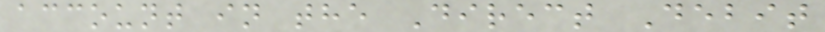account in the Direct Debit
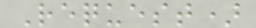Request)
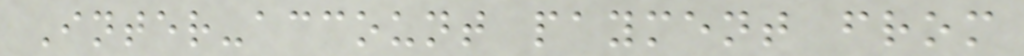Inter-account payment from
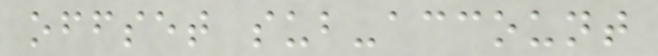offset sub-account
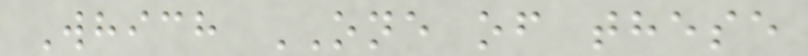Which ONE of these
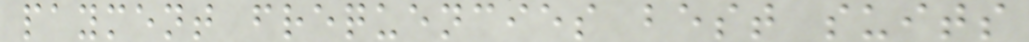payment frequencies best suits
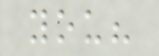you?
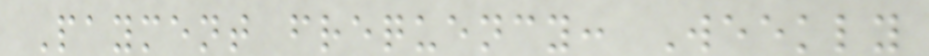Payment frequency: Weekly
